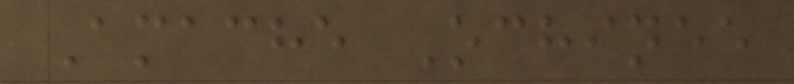Amache Ochinee
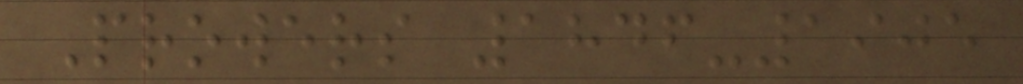Prowers 1846-1905
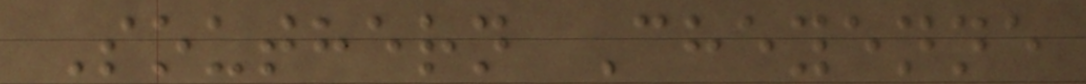Southern Cheyenne
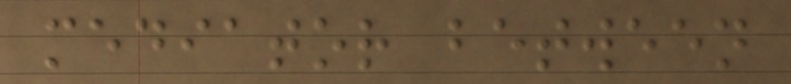mediator between
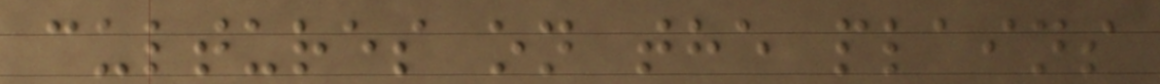cultures on the plains
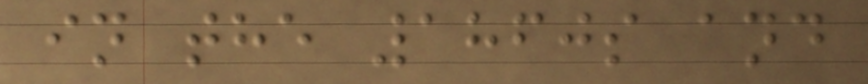in the 1860s and
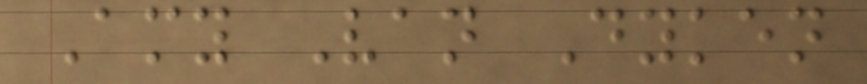Amy Van Dyken
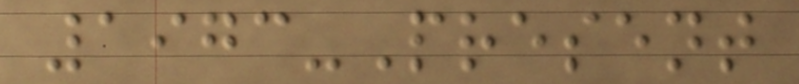1973-Present
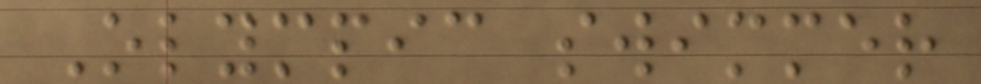Olympic swimmer
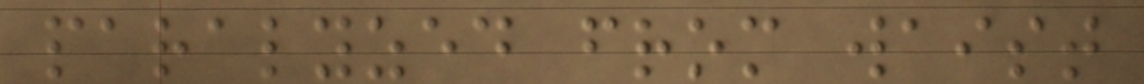paralyzed from waist
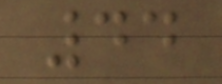44
